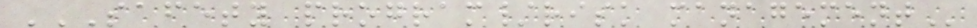SAFETY PROGRAM/RISK MANAGEMENT
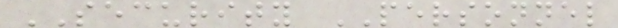SECURITY PERSONNEL
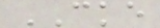CKE
